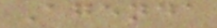Agenda
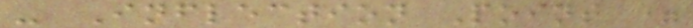- Inflection Point =
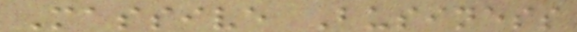Massive Business
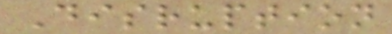Disruption
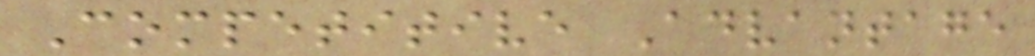Competitive Advantage
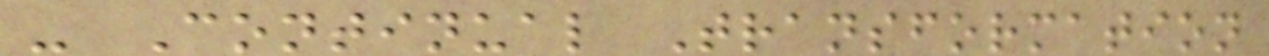- Continual Transformation
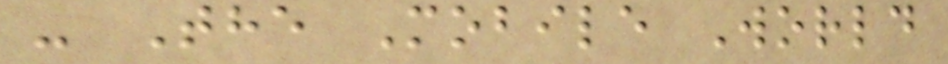- The Mobile World
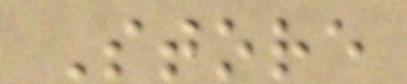Store
